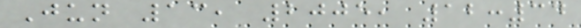Jun 13, 2005, 12:34
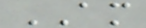AM
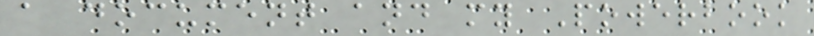a document and my Powerbook
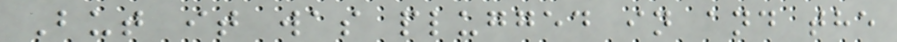But it was plugged in and the
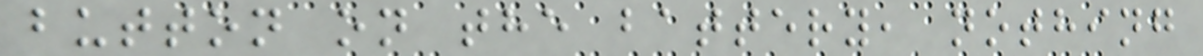button on the battery, nothing
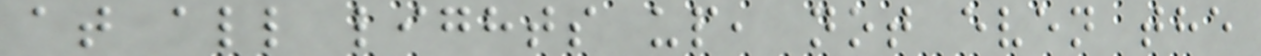at all lights up, not even the
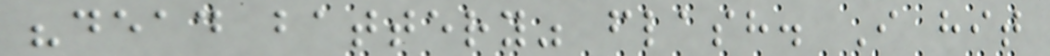"dead battery" flash. I hit
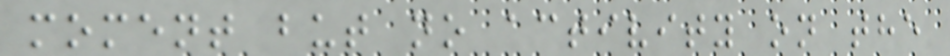moment but no activity on the
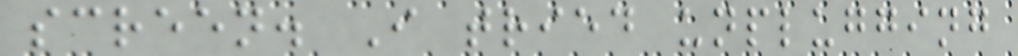screen. I tried unplugging
